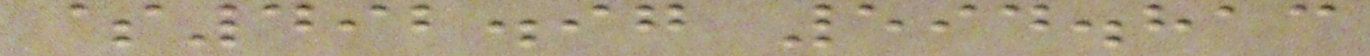$492.97 594.813
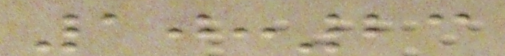10:23
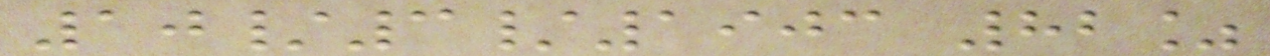10/3/1903 82%
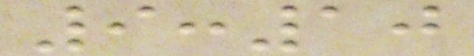9:10
